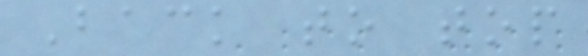Back to top
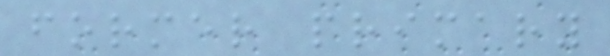former primary
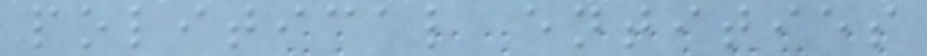political entities
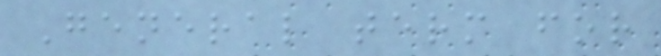General term for
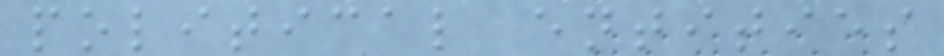political entities
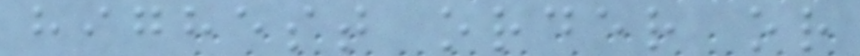highest order or
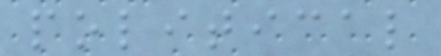political
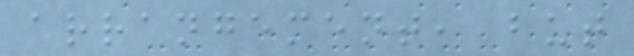arrangement, but
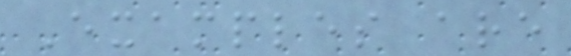Examples are
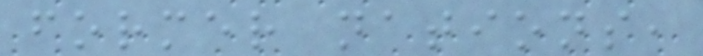former nations,
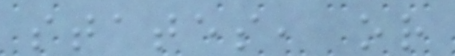states, or
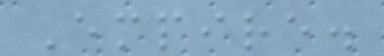Empire.
